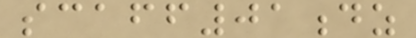scaff01dz
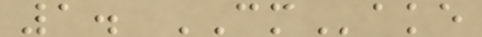1. CMake
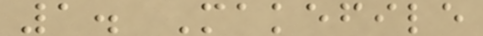1. Makefile
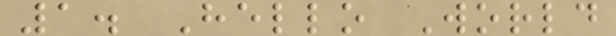1. Hello World
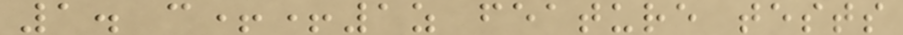1. c++1z feature tests
